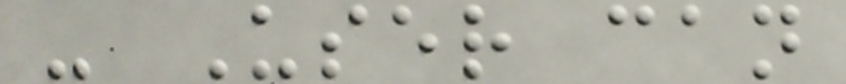- User can
